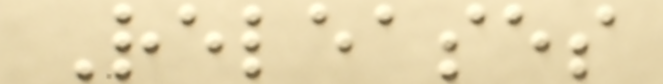Releases
